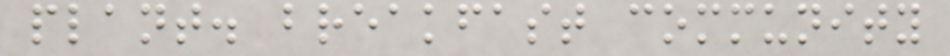plant. breakfast community
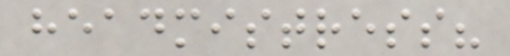headmistress?
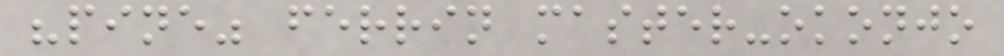"pine" ferrin master-okonjo
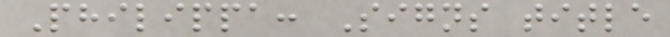Philippa: Signs title
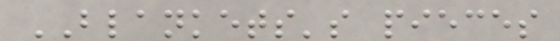BLANKETS's pieces
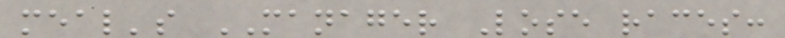meal's MANAGER Lose races:
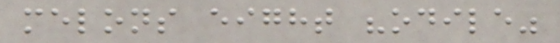melons eight "odile"
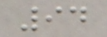94
